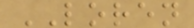LOREN
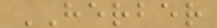HERBER
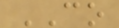CO
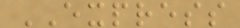EXPRESS
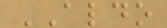ALDO
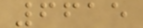6615
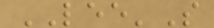LEE'S
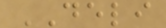DELI
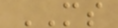MS
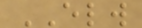ELW
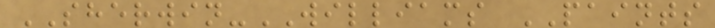SHERWIN-WILLIAMS PAINTS
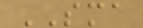SMA
